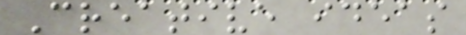Creative ideas
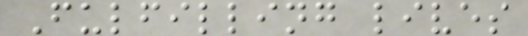Fulfilling lives
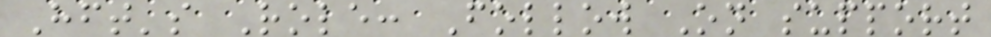Hft's Role: Follow On support
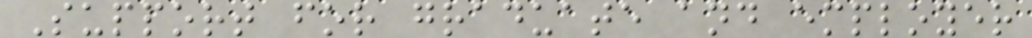Support for graduate and employer
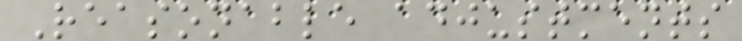Reasonable adjustments
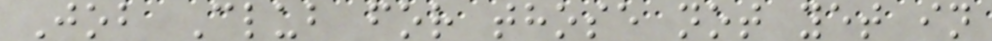Job Club for those not yet in
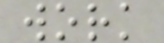work
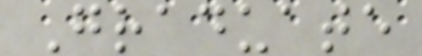Graduate
